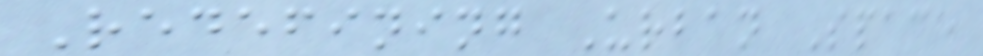Redefining Urban Space
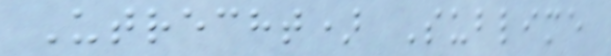Utrecht) Sublime
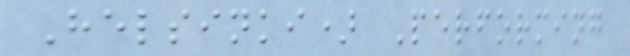Helsinki) Performing
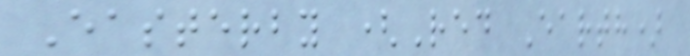Easterby (Red Earth)
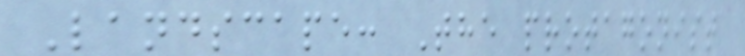Landscape: The protagonist
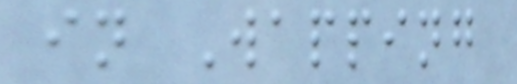in Wapping
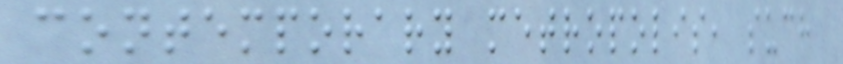contemporary metropolis, such
